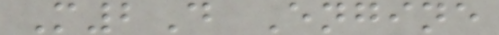M2D Engine
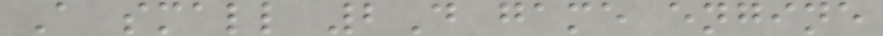A small 2D game engine
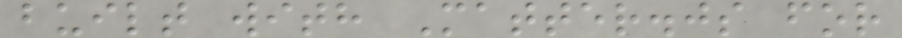built with Matter.js for
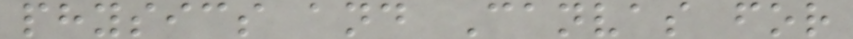physics and Canvas for
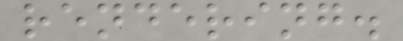rendering.
